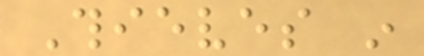Thieves in
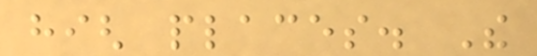high places. The
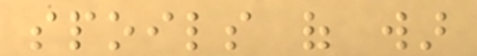spoils of war
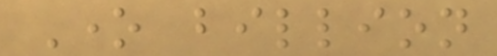One billion
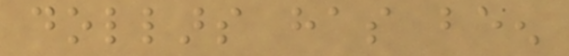dollars has been
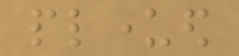plundered
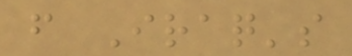from Iraq's
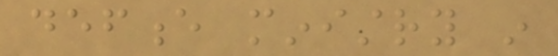defence ministry in
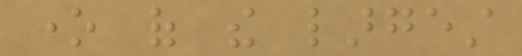one of the largest
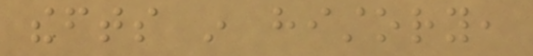thefts in history,
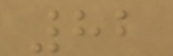82
